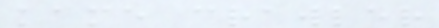kame crawler
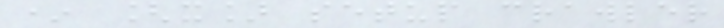* [x] setup crawler
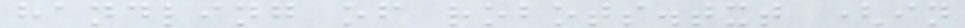handling of robots.txt (in
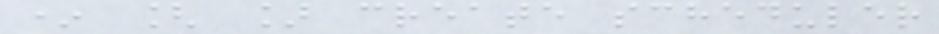* [ ] create scheduler
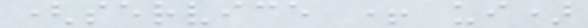(service + ui)
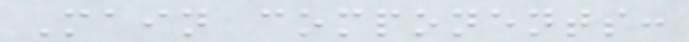Main components:
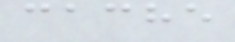cache
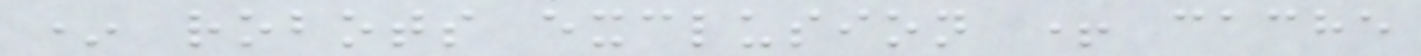* robots exclusion + cache
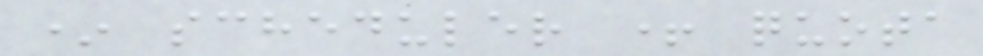* scheduler + quota
